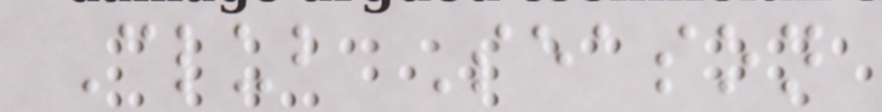Club Season
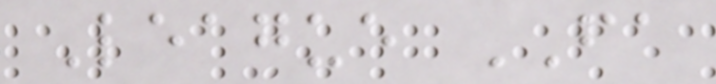League FA
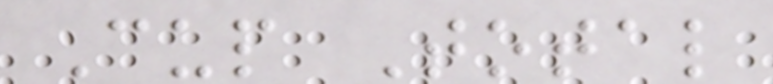Cup Total
